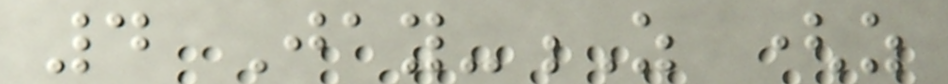4 Jay-Z (as
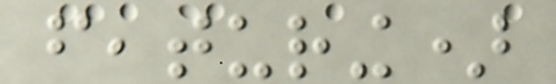featuring)
